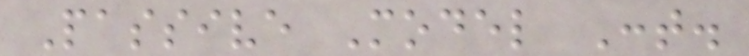Passive Model Cont.
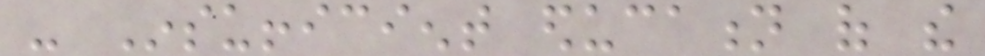- Insufficient education of the
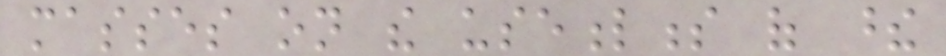masses on the usefulness of these
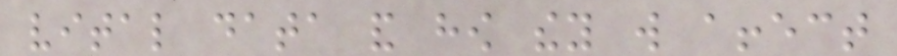vital data and how they will affect
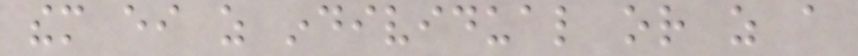them either as individual or as a
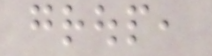group,
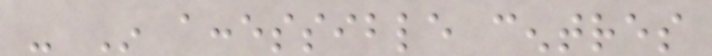- In accessible centres
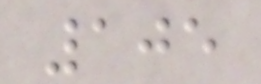105
